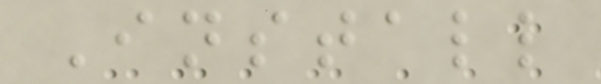Install
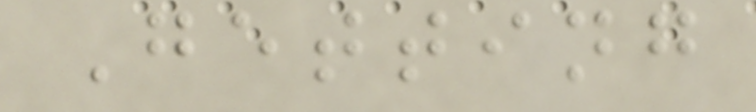Getting
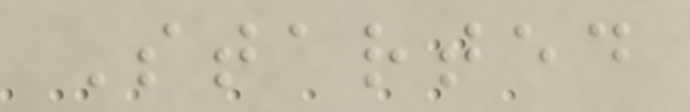Started
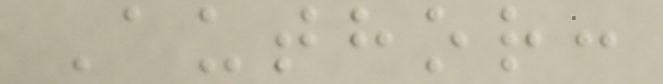Author:
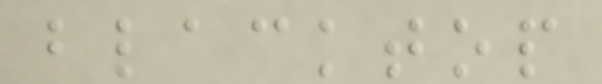blacktop
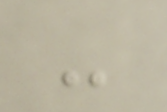-
